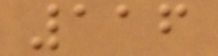116
